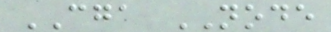CGA NODE
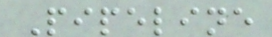Pipeline
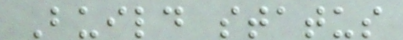Build status
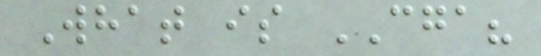What is CGA?
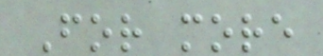For more
